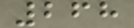268
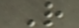R
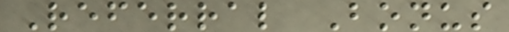Referral Bonus
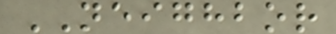NEIGHBOR
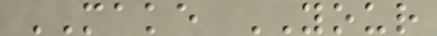MAKE YOUR
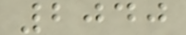2040
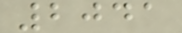2041
